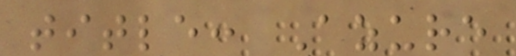title: Azure
